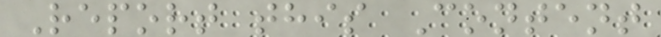Report this Content
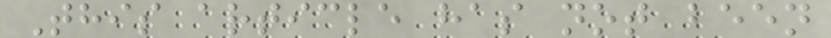This article has not been
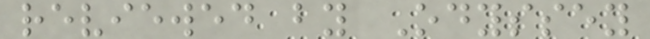reviewed by Odyssey
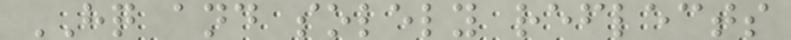HQ and solely reflects
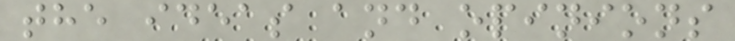the ideas and opinions
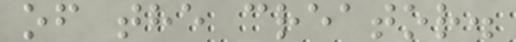of the creator.
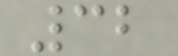32
